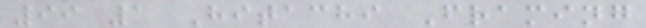99 1 Hitachi Framing
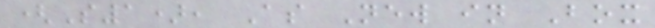(S1), As New in Box
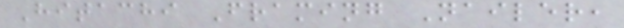Hitachi Framing Nailer,
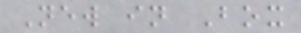New in Box
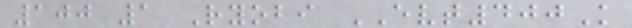100 1 Ryobi EVT400K
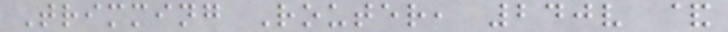Trimming Router, 240v &
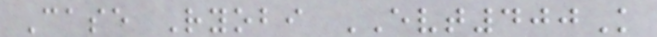Case Ryobi EVT400K
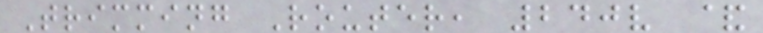Trimming Router, 240v &
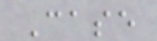Case
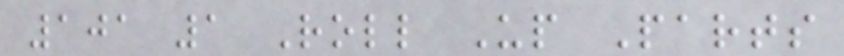101 1 Roll Up Parts
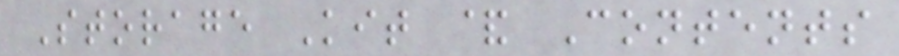Storage Kit & Contents
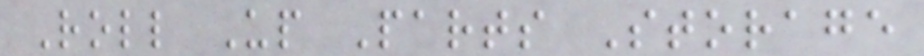Roll Up Parts Storage
